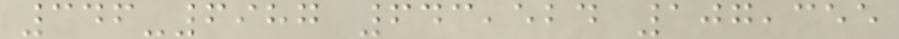346-6987 643,524 107,355
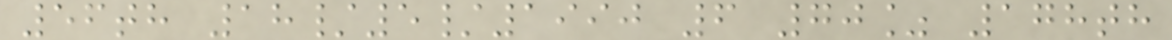56th 18/5/1990 6 70% 178th
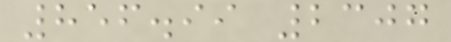856.99 2307
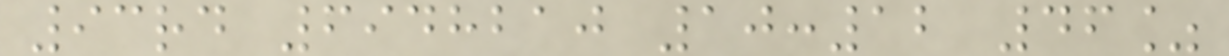93rd 6948210 10:12 46%
